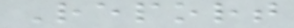Report
